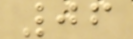06
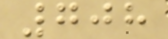708
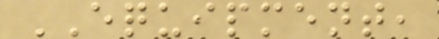EQUIPMENT,
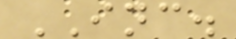INC.
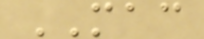MAC
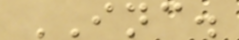INC.
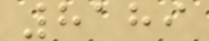8189
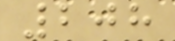208
